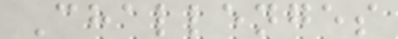Challenges
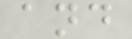and
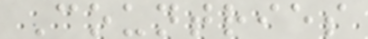Countries
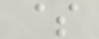$
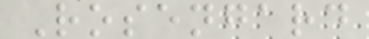Rosengard
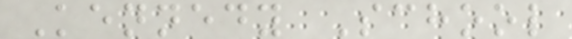Kennedy School
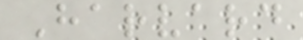Harvard
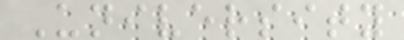University
